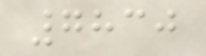7830
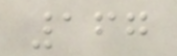167
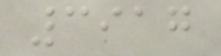3917
